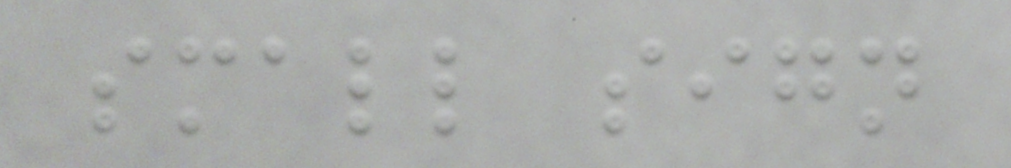small sign
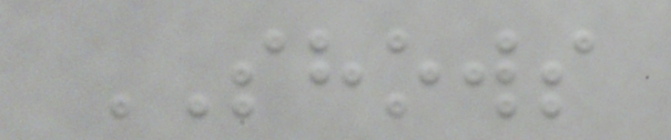SHOWS
